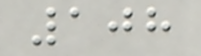108
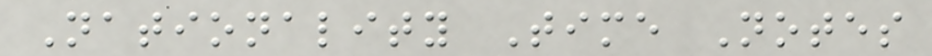Nationality Time Notes
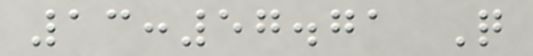13:57.71 Q
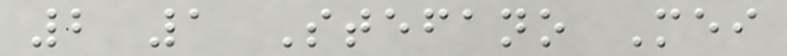2 1 Stefano Mei
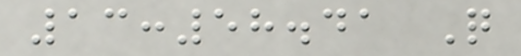13:58.41 Q
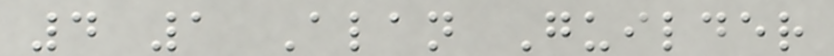4 1 Alan Guilder
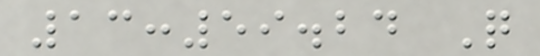13:59.24 Q
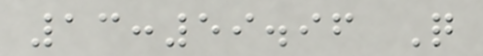13:59.96 Q
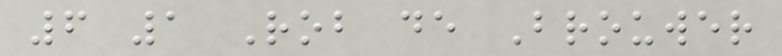6 1 Rob de Brouwer
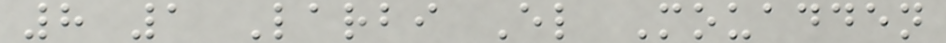8 1 Larbi El Mouadden
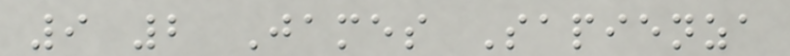9 2 James Sapienza
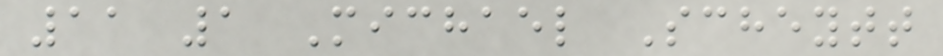11 1 Michael Scheytt
